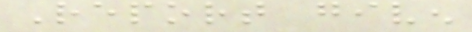Report given
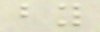by
